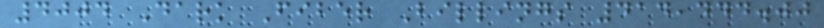4004 Dark Fiber Billings 414,444.00
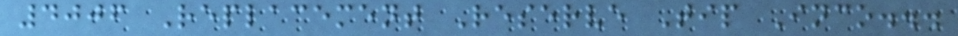4006 Replacement Reserve Tip Inco...
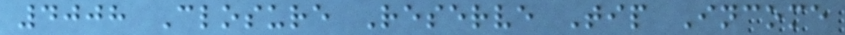4008 Closure Reserve Tip Income
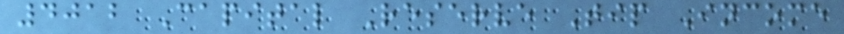4012 Capital Reserve Tip Income
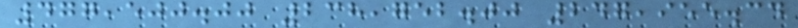477,500.00 238,752.00 247,955.34
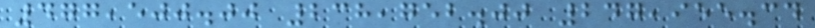477,500.00 238,752.00 247,955.34
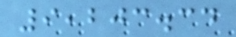9,203.34
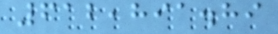612,891.89
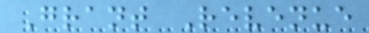Grant Revenue
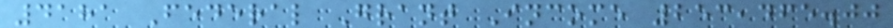4181 Federal Grant Income 253,465.00
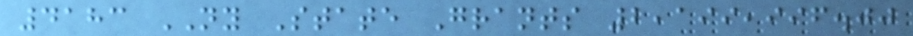4183 NY State Grants 2,199,996.00
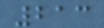213
